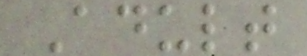Adult
